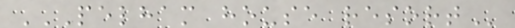PELHAM HOUSE RESORT
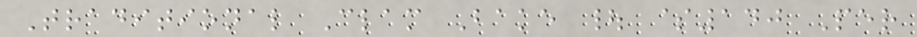Traditional Clam Bake | $140 Per
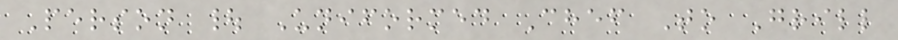Person | Uniformed Chef To Grill
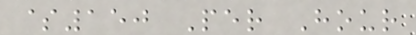$150 Per Hour
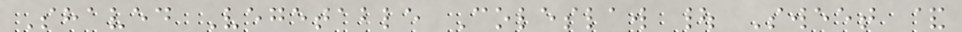Shaved Vegetable Coleslaw | Sweet &
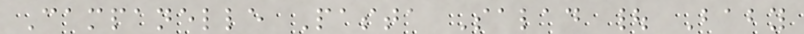Campanelle Pasta Salad | Baby
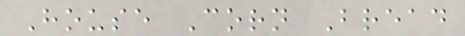House Corn Bread
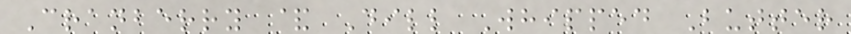Cranberry & Dill Whipped Butter
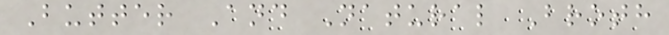Butter And Natural Broth
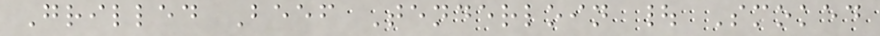Grilled Beef Tenderloin | Smoked
